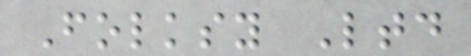Folksy Ltd
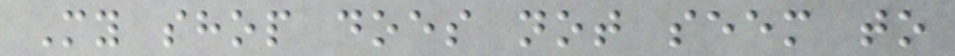My shop does not seem to
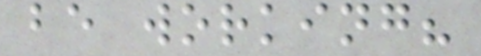be working?
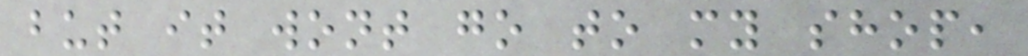but it wont go to my shop,
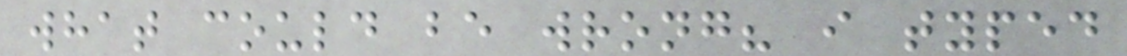what could be wrong? i typed
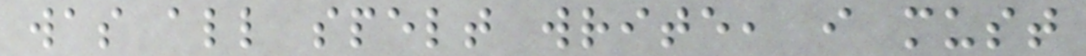was all spelt write, i must
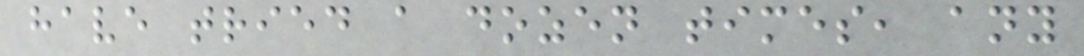have tried a dozen times, any
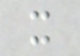x
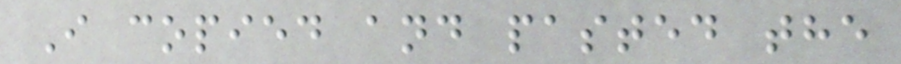I copied and pasted the
